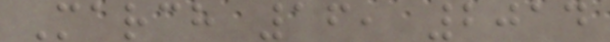March 16, 2014
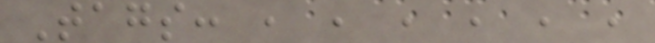Tags: , , , , , ,
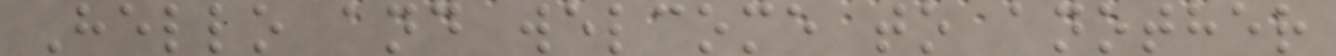Hello and welcome to another
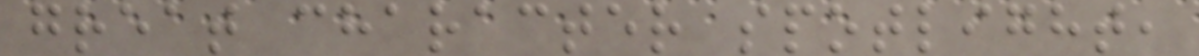great character spotlight,
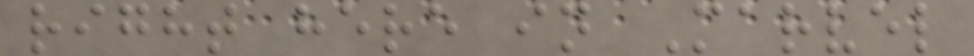right here in Marvel
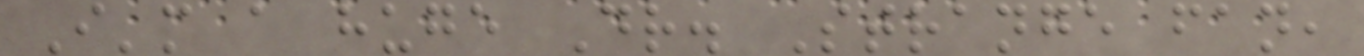I'm a huge Dr. Strange fan,
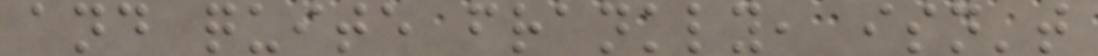and quite frankly, isn't
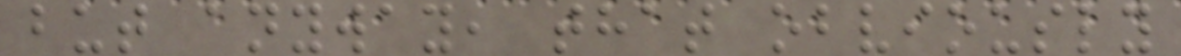but anyway, that obviously
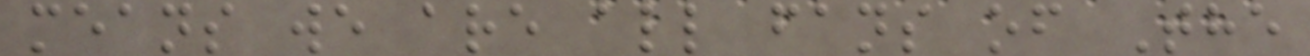means we are all fans of The
